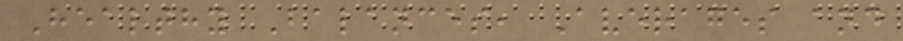Healthy Balances, Averages and
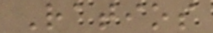Ratios
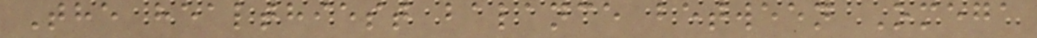The healthiest balance between Omega
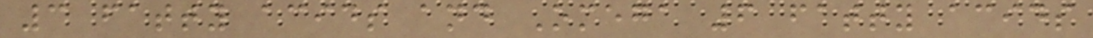3 fatty acids and Omega 6 fatty acids
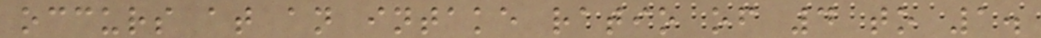occurs at an intake ratio of 4 to 1.
